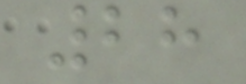28
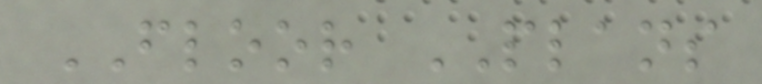FLOOR PLANS
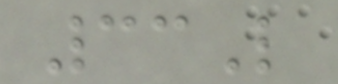33L
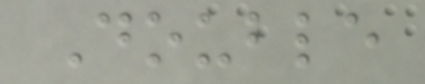Double
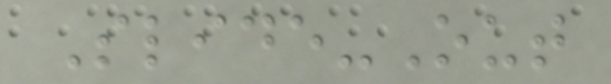Slide-Out
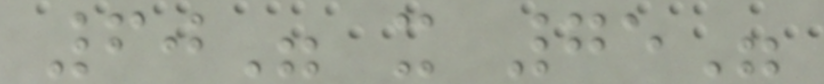60" x 75"
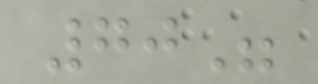70"
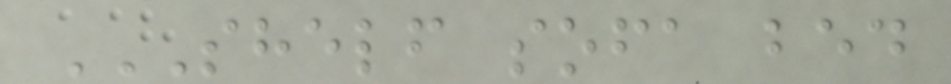SHELF SOFA BED
